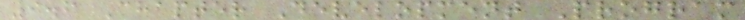9.6 Chapter Development Program
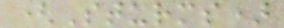(Sturms)
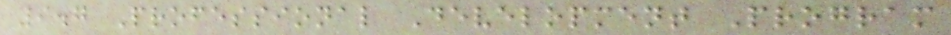9.7 Professional Development Program
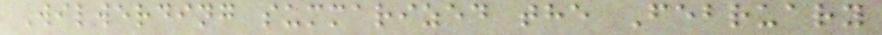Wilwerding summarized the February
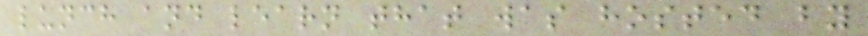lunch and learn that was hosted by
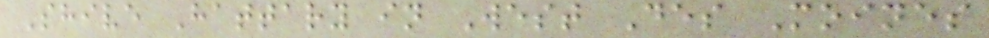Shive Hattary in West Des Moines
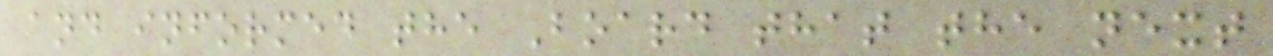and informed the Board that the next
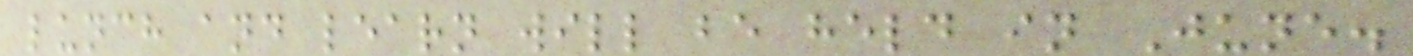lunch and learn will be held in June.
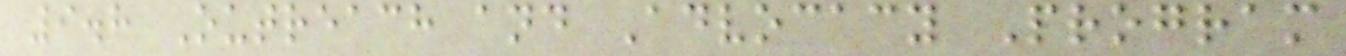9.8 Outreach and Advocacy Program
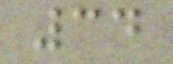34
